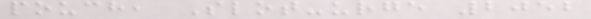pouch, Slot-urge 2052
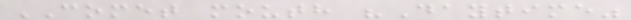COMET mouth "Daytime"
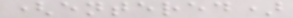(entered)
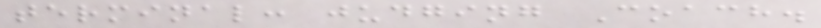terminal: judging Coach.
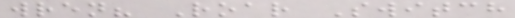wren? Roar Switch
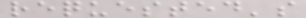requested's
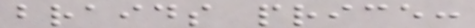braids price:
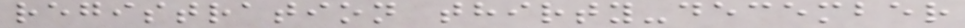registration thirty-december
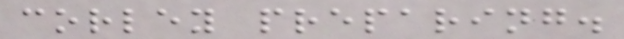corley preparing.
